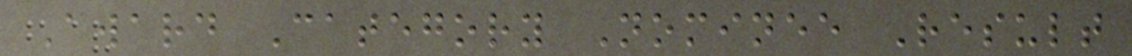Award Category Nominee Result
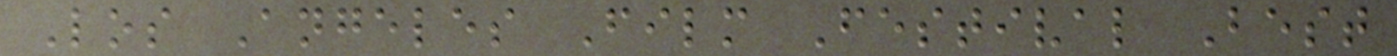Los Angeles Film Festival Best
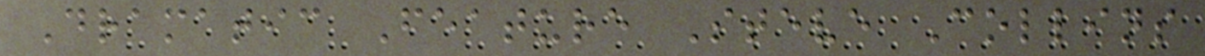Dramatic Feature Steve Collins
